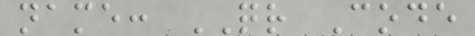name: QR Code
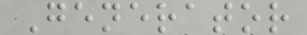Generator
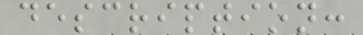description:
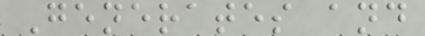Generates and
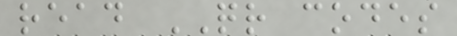read QR codes
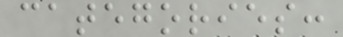categories:
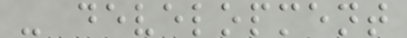- development
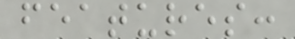features:
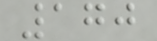170
